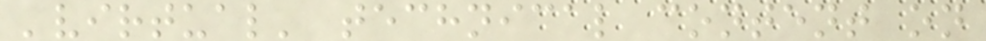'virtual' technical content on
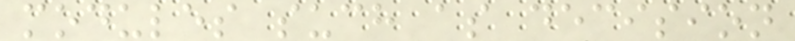modules such as decision
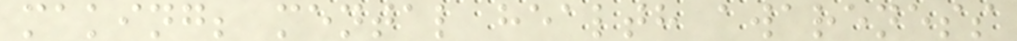making; mental health awareness
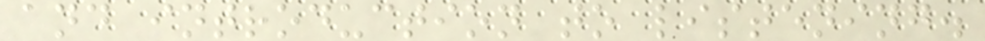and introduction to listening.
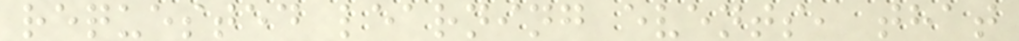requested learning events, that
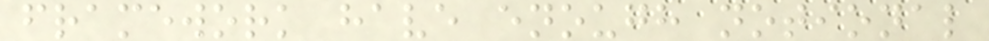framework have enough notional
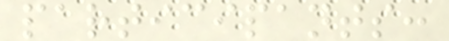participants:
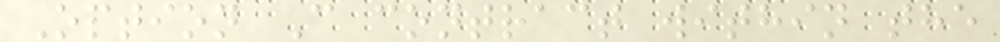Option C contract within the
